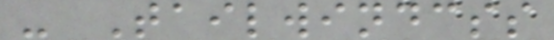- Tailwindcss
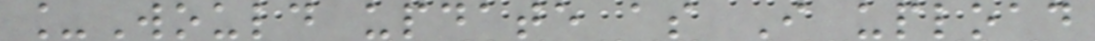_Would update as I upload
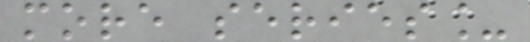more series_
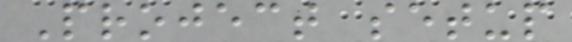Project setup
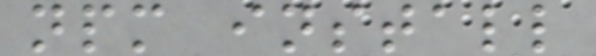npm install
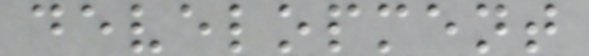development
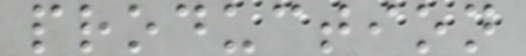production
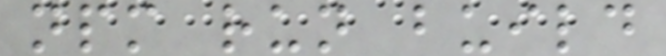npm run build
